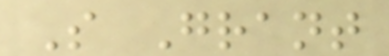S Grant
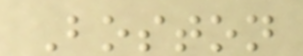Boston
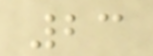23
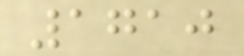1710
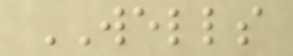WELLS
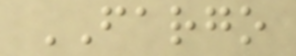FARGO
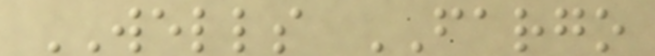WELLS FARGO
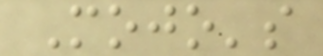Mojo's
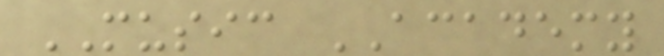MUSIC ACADEMY
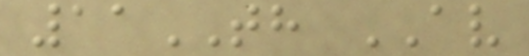11TH AV
